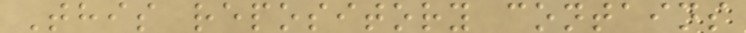This repository contains
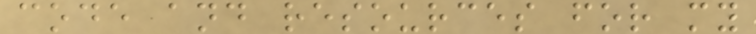code and resources for my
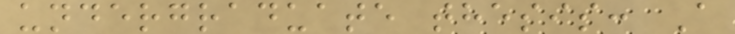undergraduate thesis: A
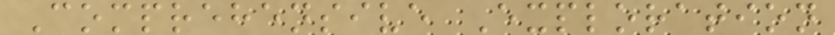Comprehensive Exploration
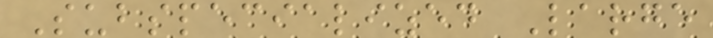Subspecialized Large
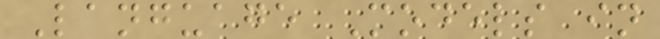Language Models in
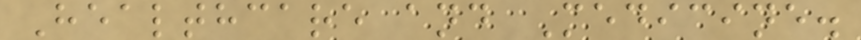Healthcare and Medicine.
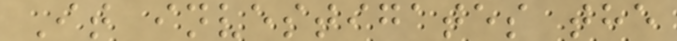It investigates the
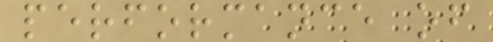performance of
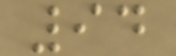94
